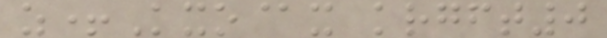z+Kxo@x krgft0
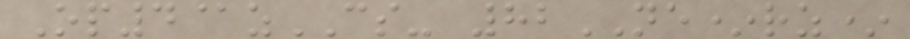Op4@zCS- 82NE*rz*
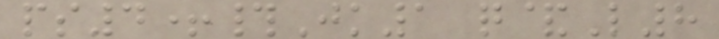ps4+#Jk1 q&L8
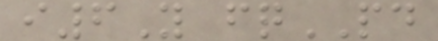i6Y fqPD
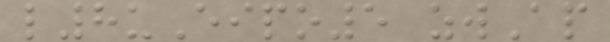l8uEipo5 zwAp
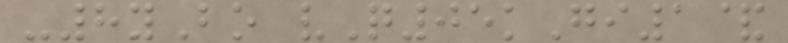-8yBo vQ05kGi1&
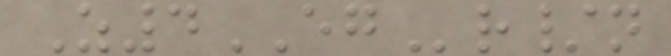Z4EGr/n
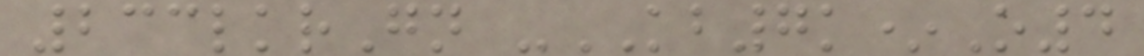233lkrGn -KB7k*O4
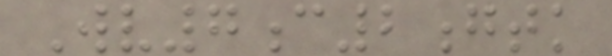Wv7c2gtk
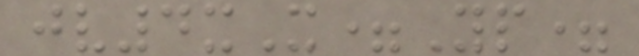jv4xX=Yp=
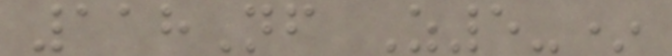118Nf Z5-*
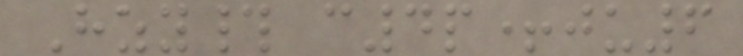Hzy# c4p+ju6
